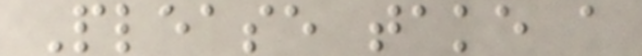Please take a
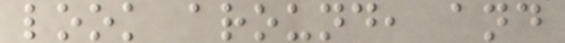look around, and
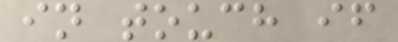in touch if
